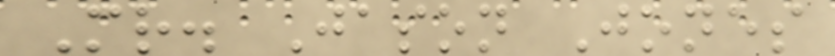Mr. Jason Jones
